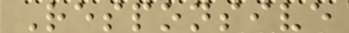Responsive
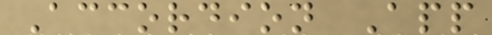Accordion App
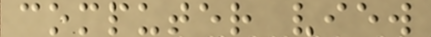computer view
